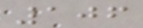106
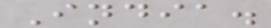India.
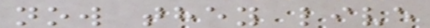now they live
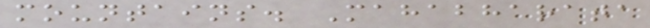mountains. Mahabharata
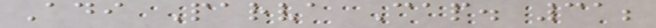Adi Parva Cap. 31;
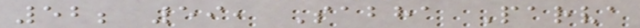52; 59, Sabha Parva
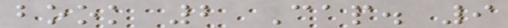book 2 Cap. 9
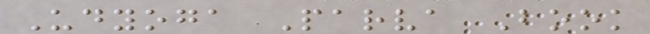Udyoga Parva Book
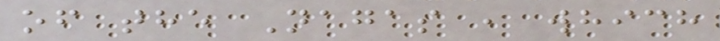of the Nagas , which
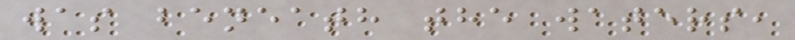was beneath the waters,
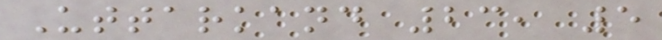Uttarkand 23, 5
